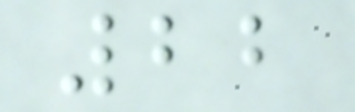22
